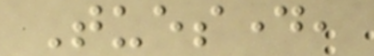Tuesday,
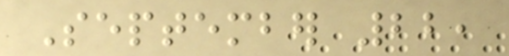September 22,
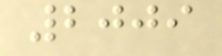2009
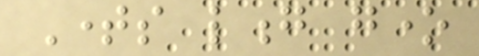Times long gone
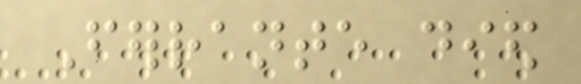Ferrante died
